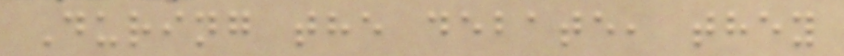During the debate, they
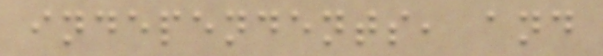independents, and
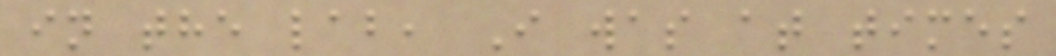in the lab, I was at times
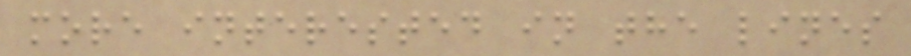more interested in the lines
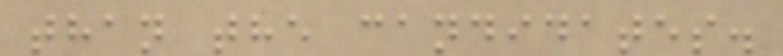than the candidates.
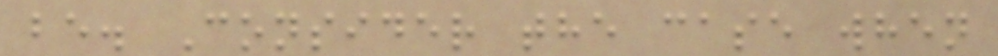be. Consider the case when
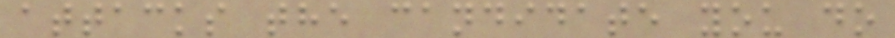attacks the candidate you do
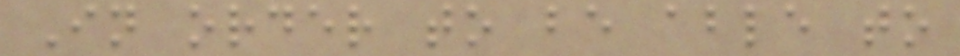In order to be able to
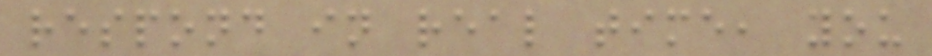respond in real time, you
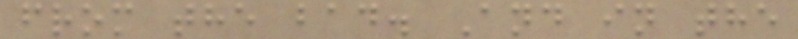from the bad. And in the
